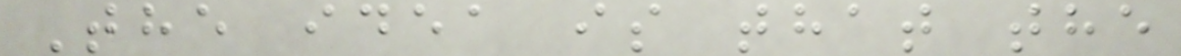The idea is that the
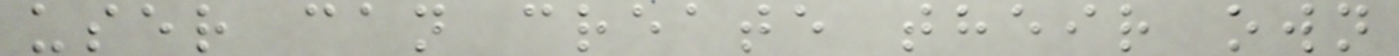user can create their own
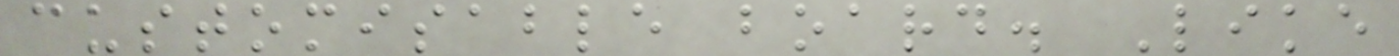customisable board. Like
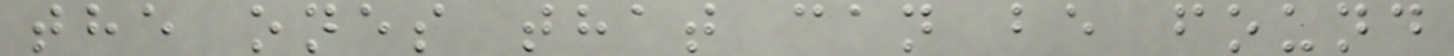the ones that can be found
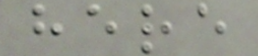here
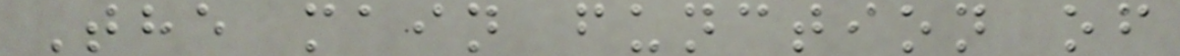The main function of
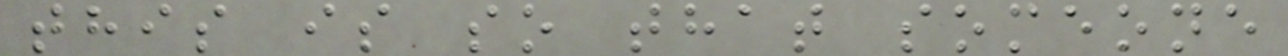this is so that someone
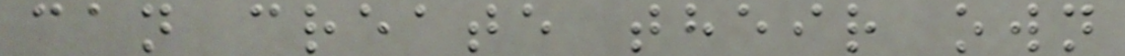can create their own
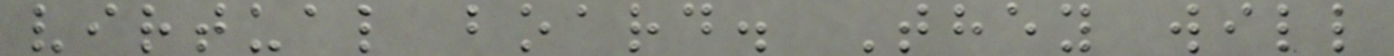virtual board. They will
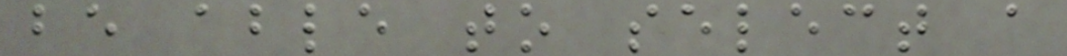be able to select a
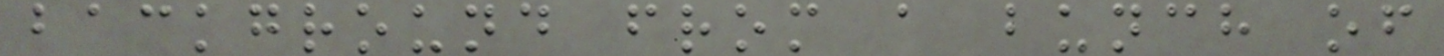background from a bunch of
